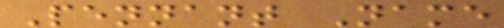Pennant Name
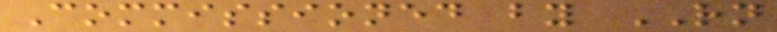Commissioned by RN
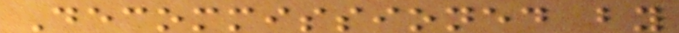Decommissioned by
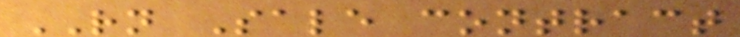RN Sale contract
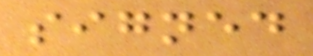signed
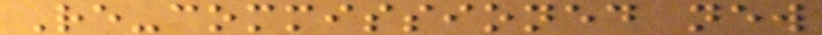Re-commissioned new
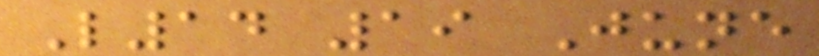L14 19 June
